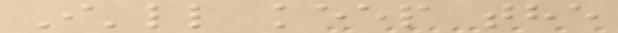I'll keep the
